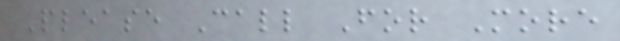Please Call For More
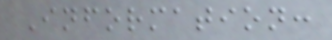Information:
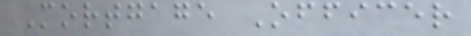Mortgage Officer
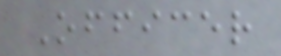Officer
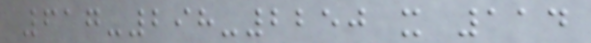617-298-2250 x 114
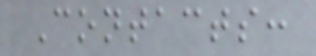Contacts:
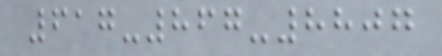617-867-8807
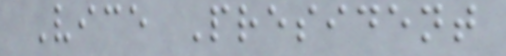Vice President
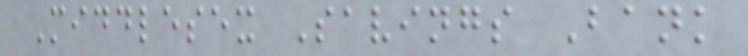Middlesex Savings Bank
